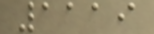1119
